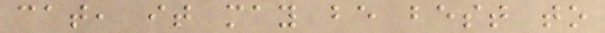cat, it may be best to
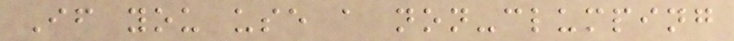If you use a non-clumping
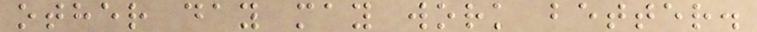other day may work better.
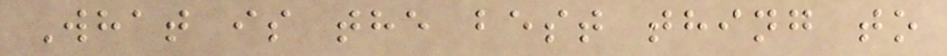What is the best thing to
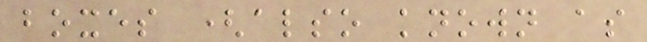boxes (also known as
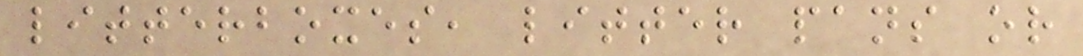litterboxes, litter pans or
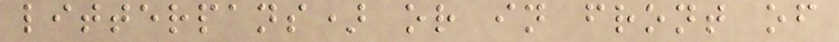litterpans) or in front of
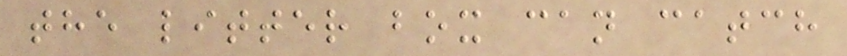the litter box can catch
